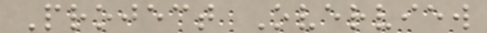Project Overview
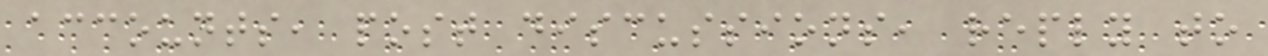accounts, post discussions, reply to
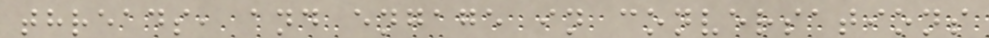threads, and engage in conversations
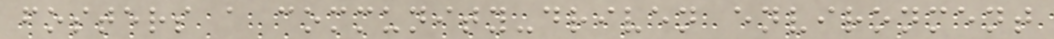fosters a community-driven environment
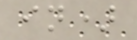in)
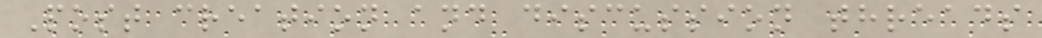Post creation and discussion threads
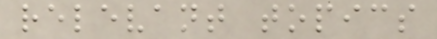relevant topics
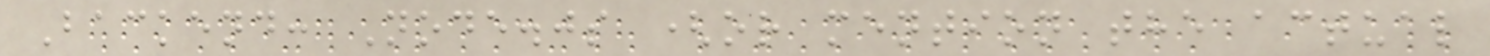Backend: Node.js (or mention the actual
